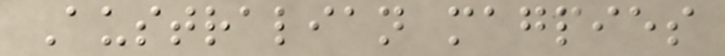Australian magpies
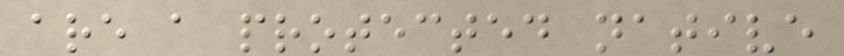are a protected native
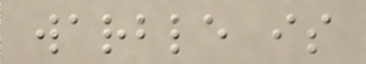warble is
